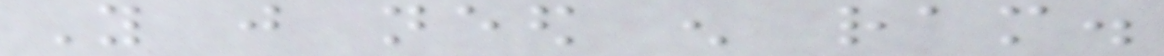You just need enough ram.
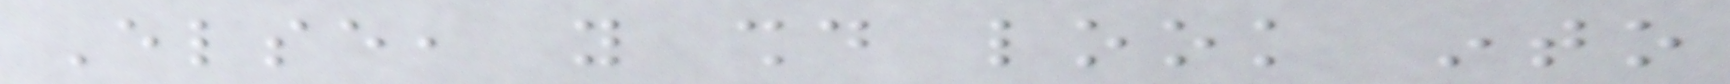Else, you should look into
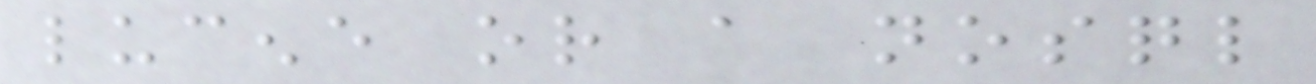lucene or a nosql
